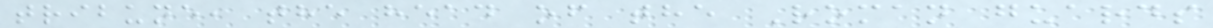tribune, the head of the Roman guards
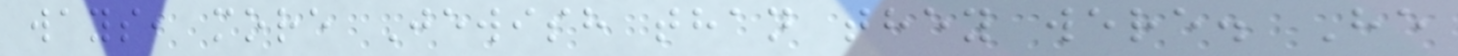ways, more Jewish than they were. He
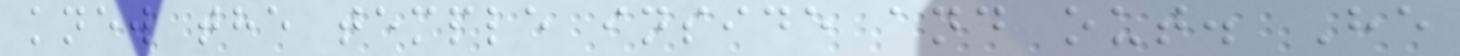knew the temple inside and out. He
